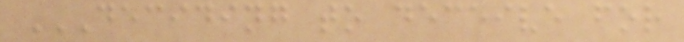DECIDING TO DECEIVE FOR
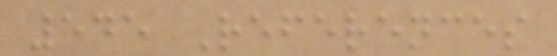545 References
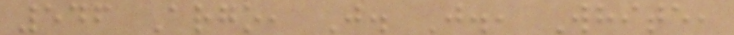546 Argo, J. J., White,
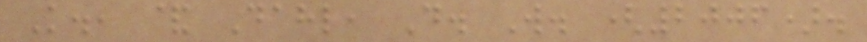K., & Dahl, D. W. (2006).
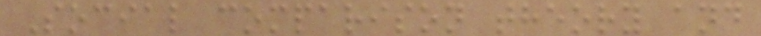Social comparison theory and
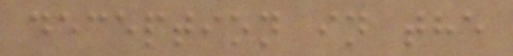deception in the
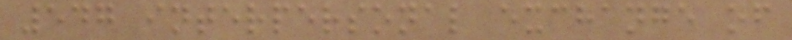547 interpersonal exchange of
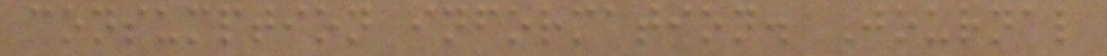consumption information. Journal
